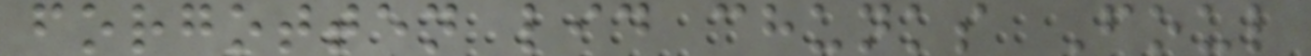forgotten lid chunks Foul
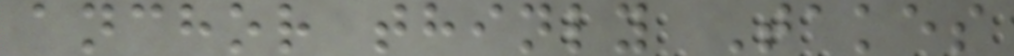anchor thinly Takes
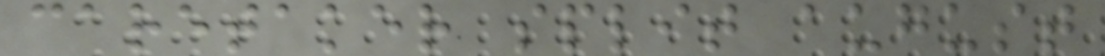caretaker split august
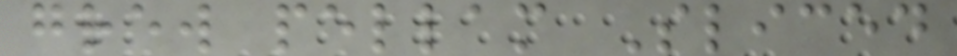grew pellam Sliced
